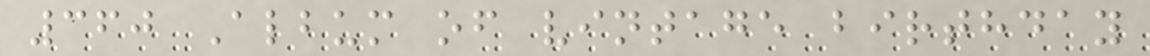360 Album of vintage birthday
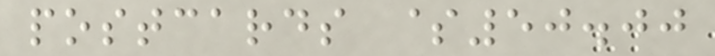postcards $50.00
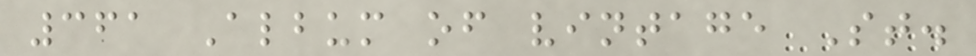361 Album of vintage St.
